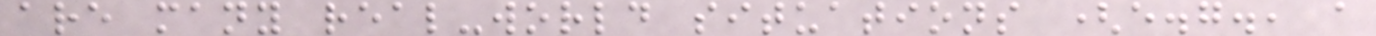are many real-world situations (e.g., a
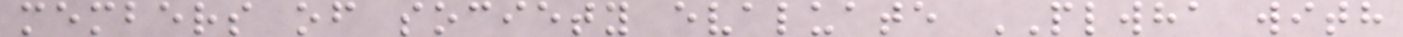members of society evaluate PLWHA with
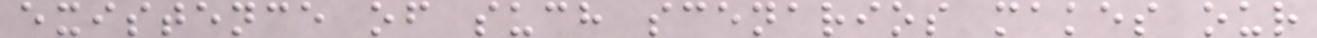existence of such scenarios makes our
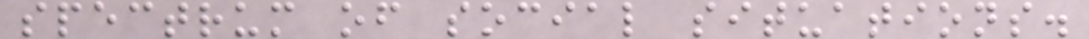spectrum of social situations.
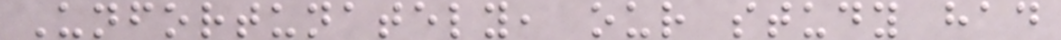Unfortunately, our study had
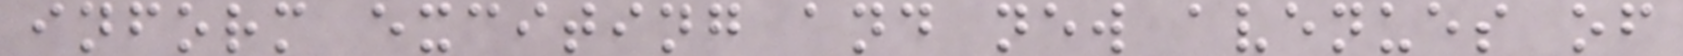inform exciting and new avenues of
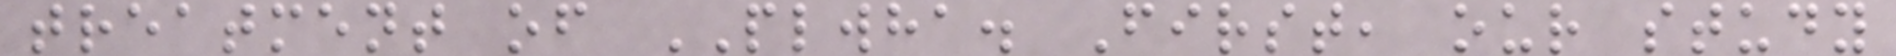treatment of PLWHA. First, our study
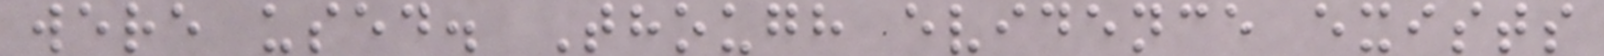were used. Though evidence exists
